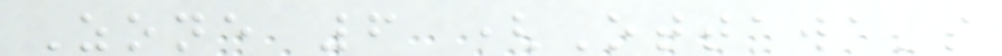Zone 6 (Ottawa's
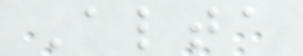Alta
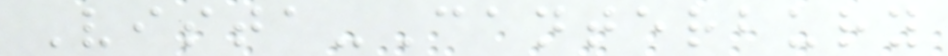Vista-Canterbury
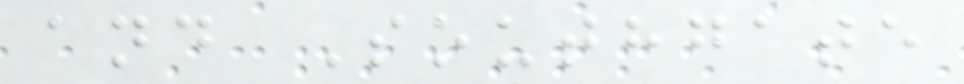and Southgate
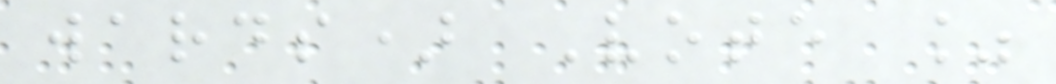wards) Vote %
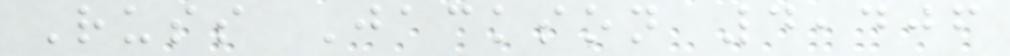Russ Jackson 4,406
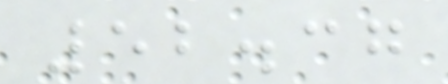52.37
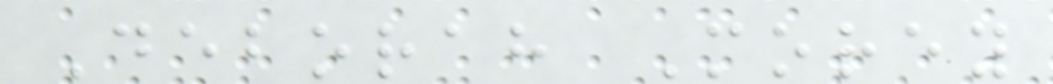Deborah Morey
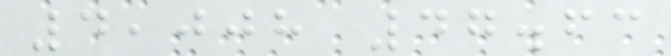4,008 47.63
